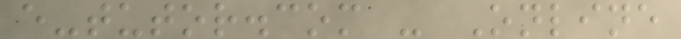e-tutor.com - Online
